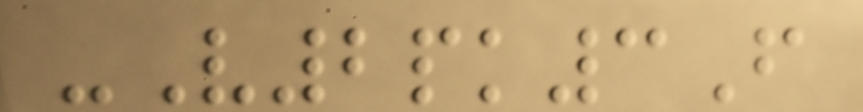-V2pk3F
